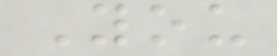You
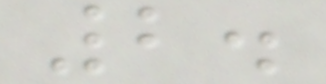2.
